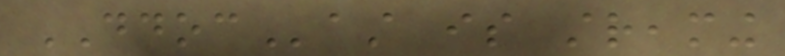DDOCast is streaming
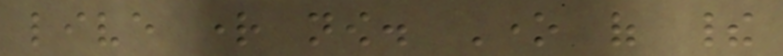live right now. One of their
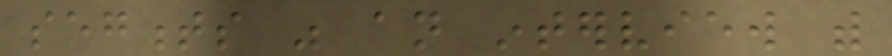segments was an interview with
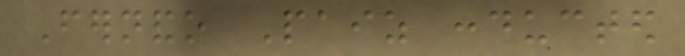Fernando Paiz conducted
